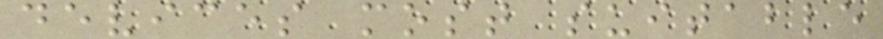devices most suitable
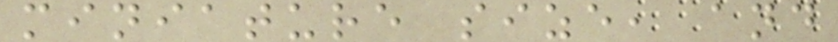miniature size, and
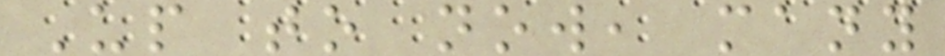Up to now, many
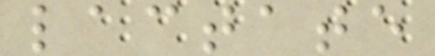lactate
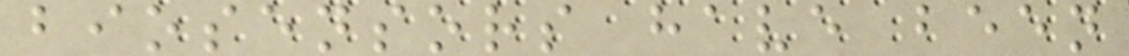biosensors have been
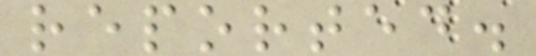reported.
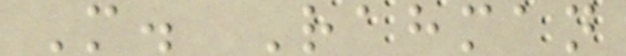M. Rahman
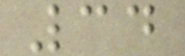34
